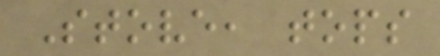Stove, tops
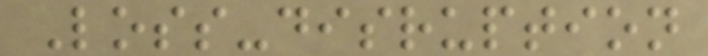Loss-disruption
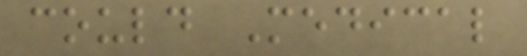could Medical
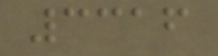3316
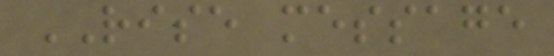RISE message
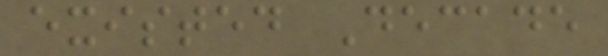existed Decade
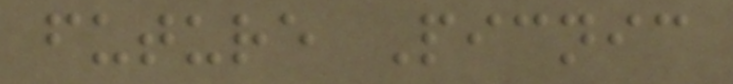future Picnic
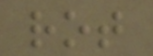rot
